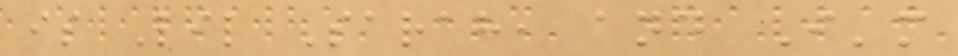is Lil Sarah, and I'm
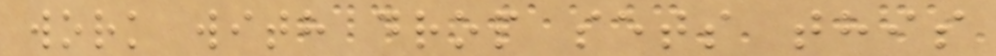work with drop sets this
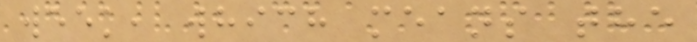week, which means the
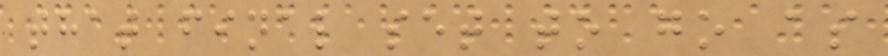that final set to go as
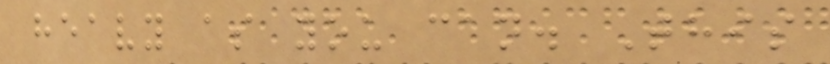heavy as you can. This
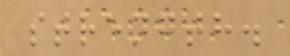strength.
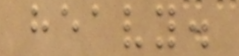heavy.
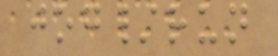jog/run
